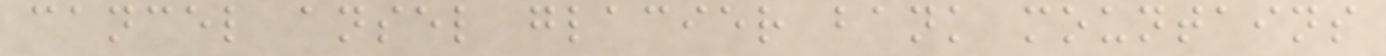cancel ansel glacier bank mountains
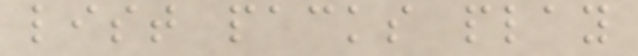list packs play
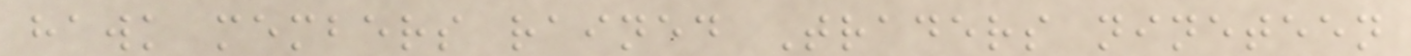hawk members rained Traders nineteen
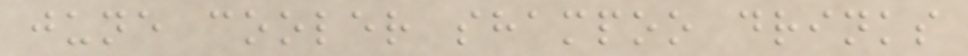june cooler shampoo drinks
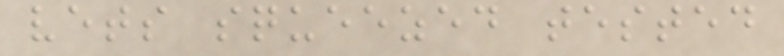vets squeezed tested
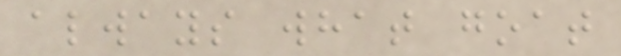always what goat
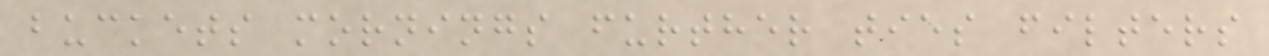buckets mornings further ties filters
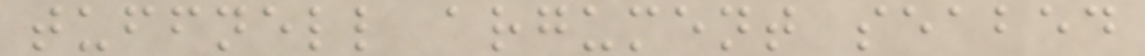tuffnell argument seabed
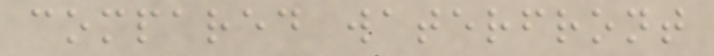compared waterfront
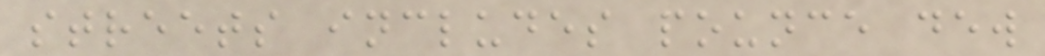streets includes pounce dew
